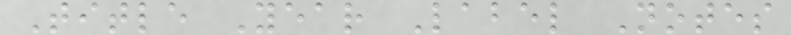Title Year Label Notes
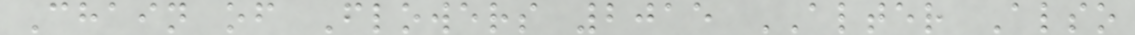Chain of Flowers 2015 ALTER Also
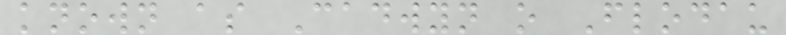known as Cadwyn o Flodau
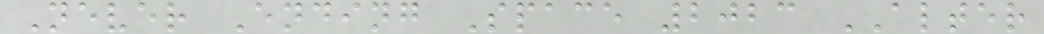Never Ending Space 2023 ALTER
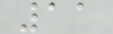11
